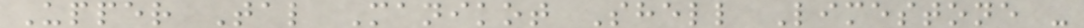Upper Tal Manikot Shell Limestone -
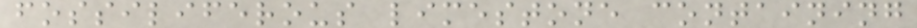fossiliferous limestone containing
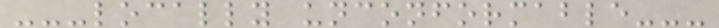---locally unconformable---
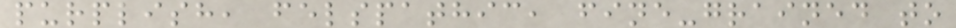purplish, felspathic, fine-grained to
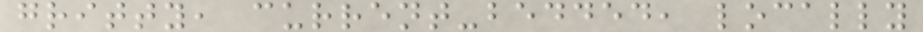gritty, current-bedded, locally
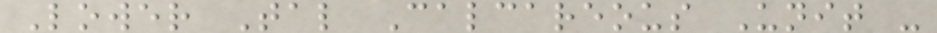Lower Tal Calcareous Unit -
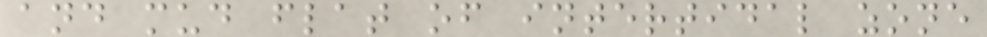and mud flat of intertidal zone
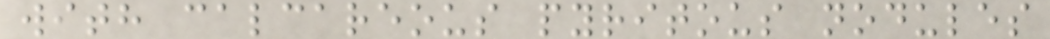with calcareous pyritous nodules
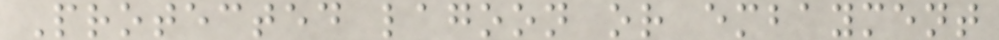Protected lagoon or embayment
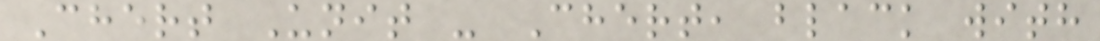Chert Unit - Chert, black with
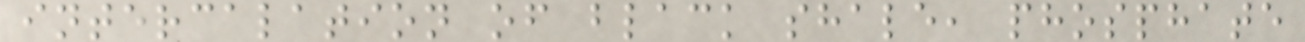intercalation of black shale, phosphate
